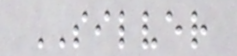SILVER
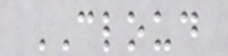CLOUD
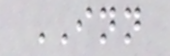INN
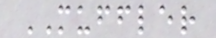MUFFLER
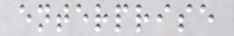enterprise
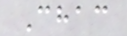Chac
